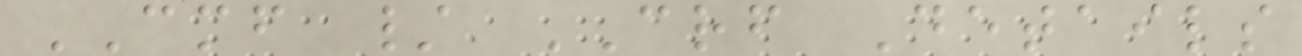CMF / CRF Details
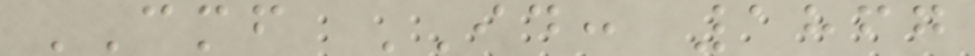CMF ID: 1867
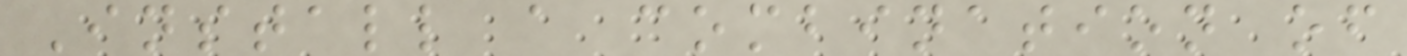Install a combination of
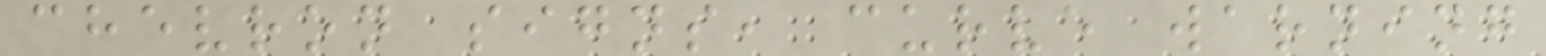chevron signs, curve warning
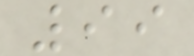99
